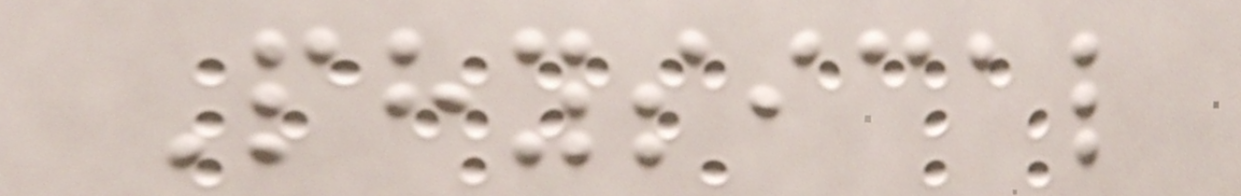Physical
